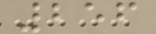256
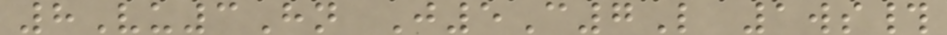8Vu3Hn J5C7L 1ws#
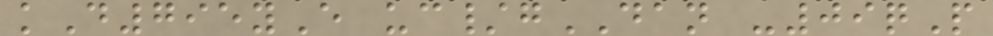kD795yE uc/gDAN -09qP
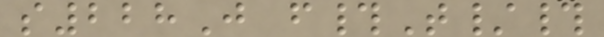s228J f#T/#
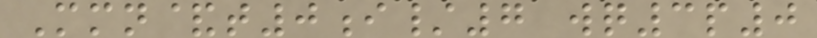Mmn&t0i/7 wq3p0
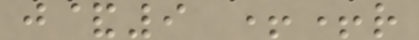j&9 ++r
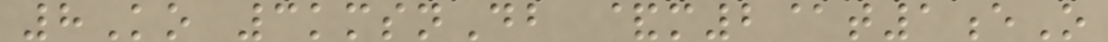8Ko 3kmsnDb &m2@t1eO
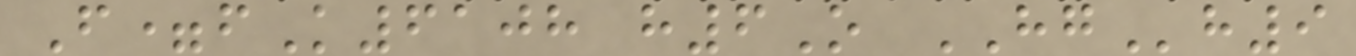F=fK6108 h6O HGh9
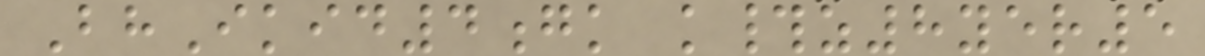BhIkid4gk k#z8yer5
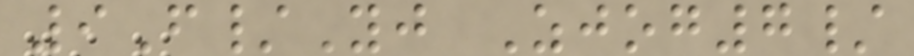9F/Yj Zjog7/
